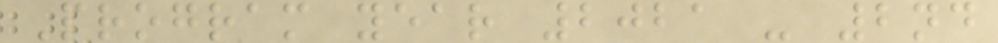Program year 2021 - 2nd
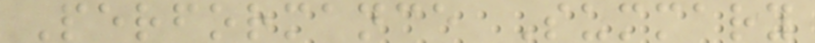Performance Summary
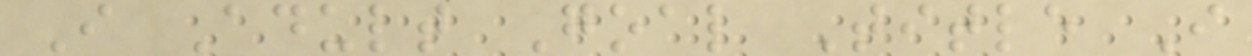I Adult Goal Title I
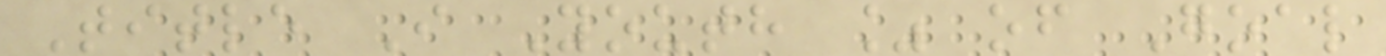Title I Youth % of Goal
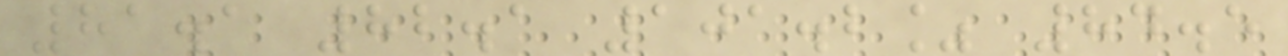81.1 82.1 101.2% 84.5
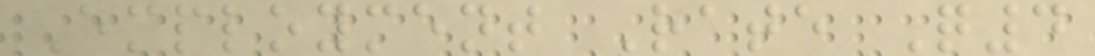Employment Rate Q4
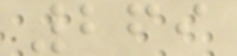269
